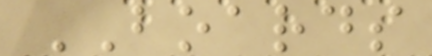BOARDS
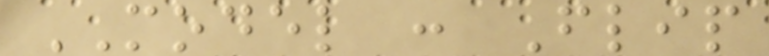MODEL : Flip
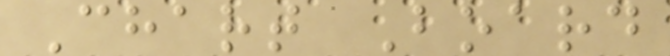Chart Board
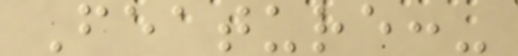Feature:-
